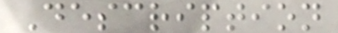Description
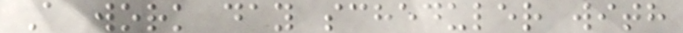A work day scheduler with
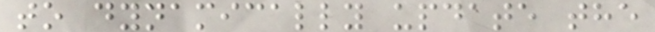to dynamically update the
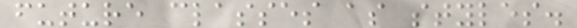future classes as styles.
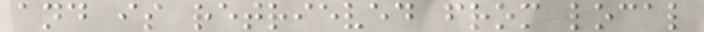and is retrieved from local
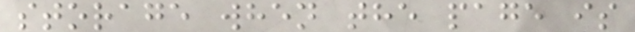storage when the page is
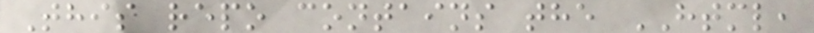This repo contains the HTML,
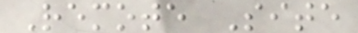Remote Site
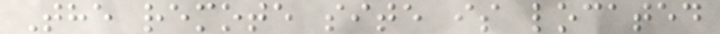The remote site is located
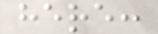here:
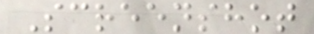Screenshot
